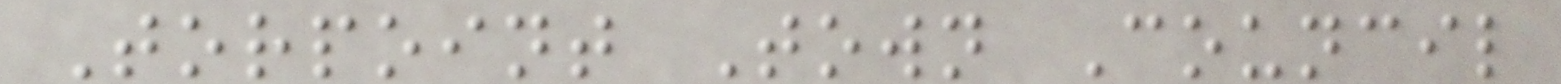Torpoint Town Council
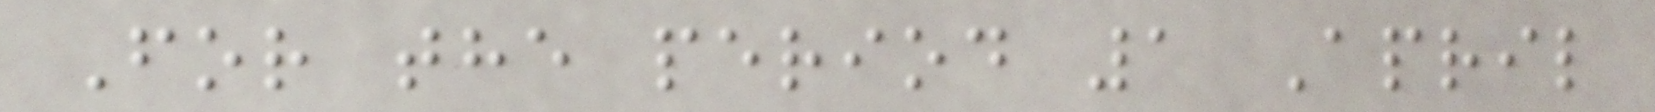For the period 1 April
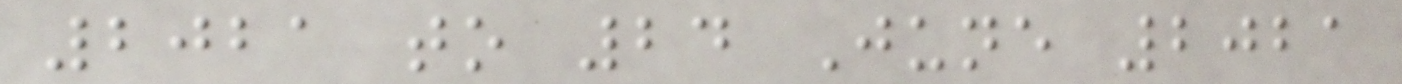2021 to 24 June 2021
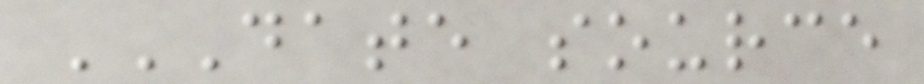DATE SOURCE
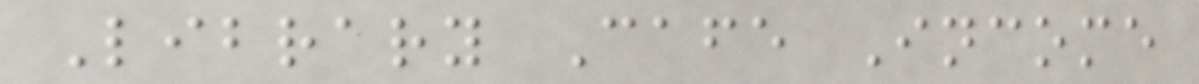Library Cafe Income
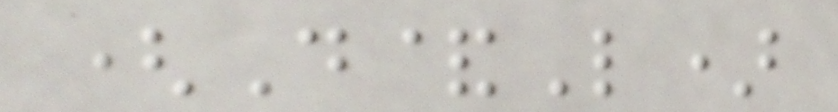(D&L)
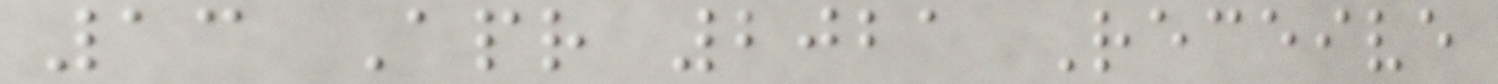13 Apr 2021 Receive
